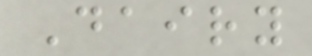Dairy
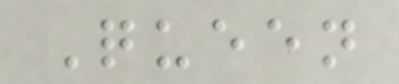Queen
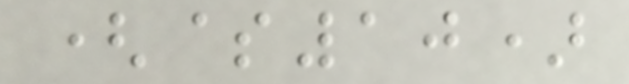($10)
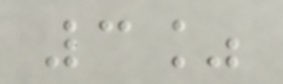3%
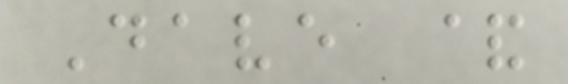Dave &
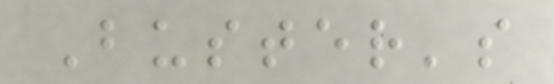Buster's
